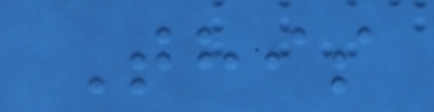This
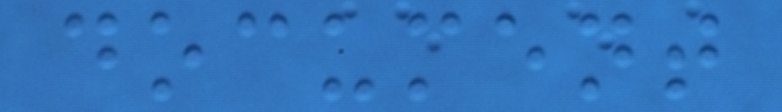document
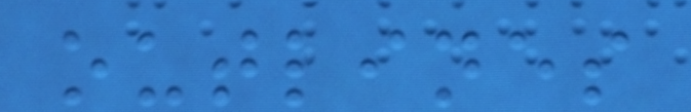outlines
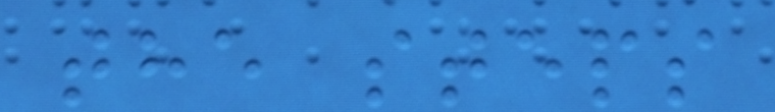the steps
